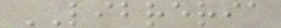LIBRERIA
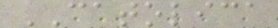CATOLICA
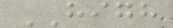HIGH
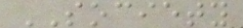SOCIETY
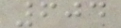604
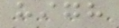high
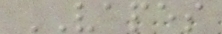VAPES
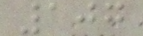107
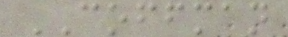COFFMAN
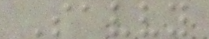Savvy
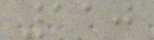110
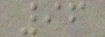96
